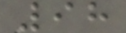98
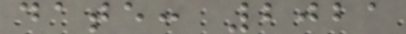date: 2021
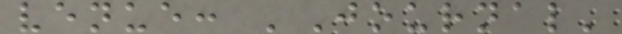venue: 'Journal'
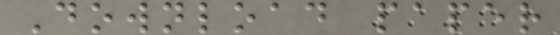Download paper
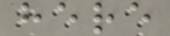here
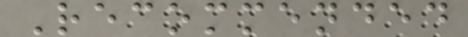Recommended
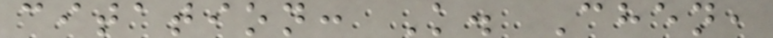citation: K. Chen,
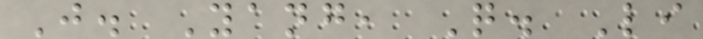J. Yang, Q. Li
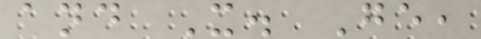and X. Ge,
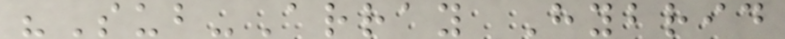"Sub-Array Hybrid
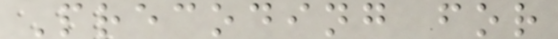Precoding for
